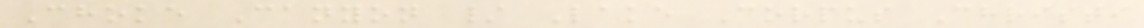Choke Canyon / Lake Corpus Christi
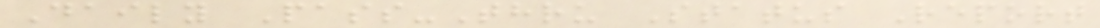Daily Pass-Thru Status Report
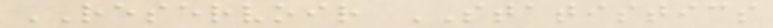RESERVOIR STATISTICS
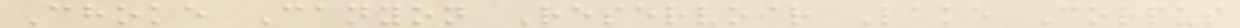Choke Canyon Reservoir Lake Corpus
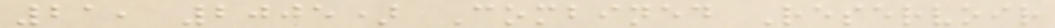21, 2005) Combined Reservoir
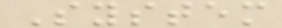System
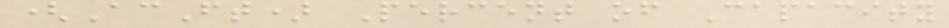(AcFt) Percent of Capacity
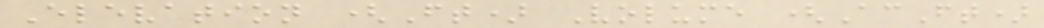Elevation (Ft) Volume (AcFt)
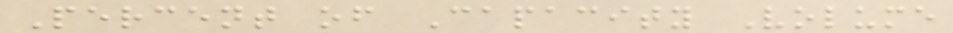Percent of Capacity Volume
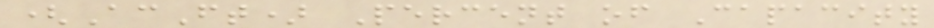(AcFt) Percent of Capacity
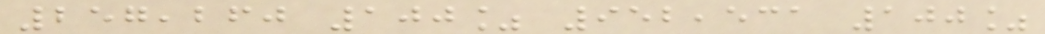257,260 100% 952,531 100%
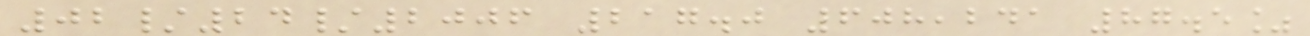02/24/2006 217.0 608,241 87.5%
